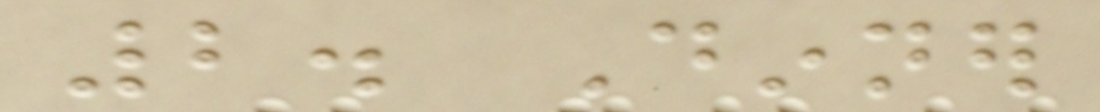2. Dinner
